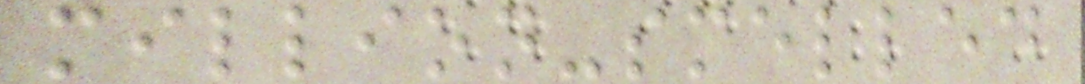million-smelled
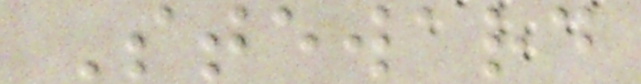Steward
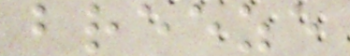breeze
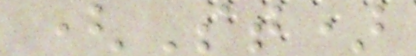(St)
